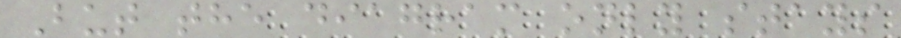But the diagram only stays
